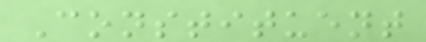Constituent
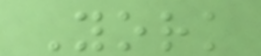York
